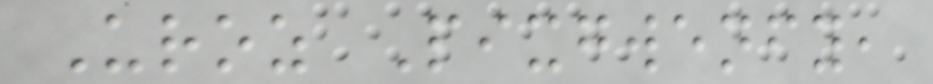Uroz Pixgwenfy,
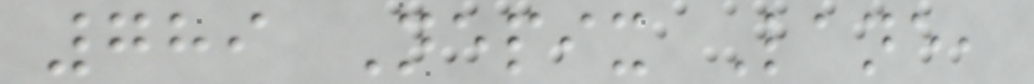789 Nepix Lane,
